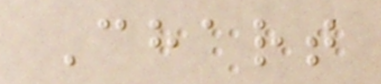Chart
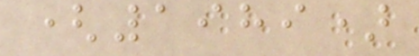(1989)
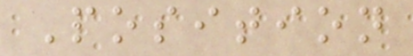Position
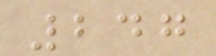247
